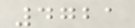4721
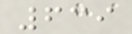639
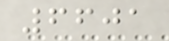6601
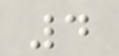4
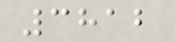3812
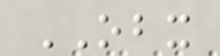OBX
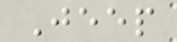Jeep
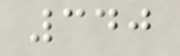340
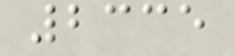2335
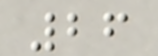26
